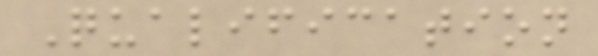Qualification
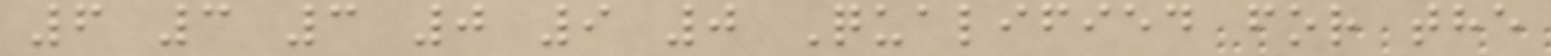6 3 3 0 9 0 Qualified for the
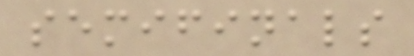semifinals
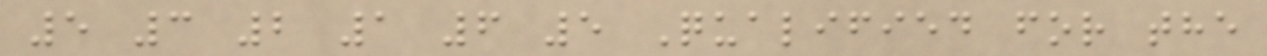5 3 2 1 6 5 Qualified for the
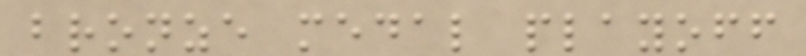bronze medal playoff
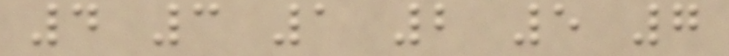4 3 1 2 5 7
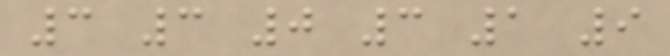3 3 0 3 1 9
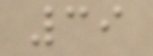39
